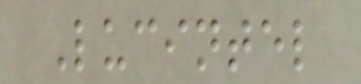Lucintel
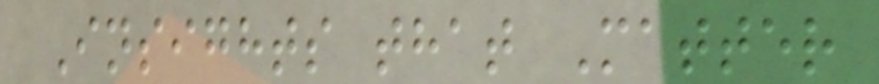Insights that Matter
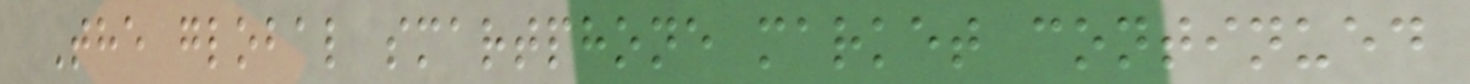The global smartphone market continued
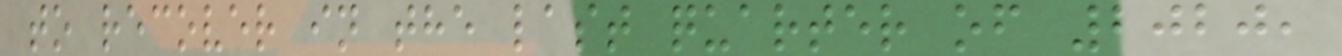to recover in the last quarter of 2020,
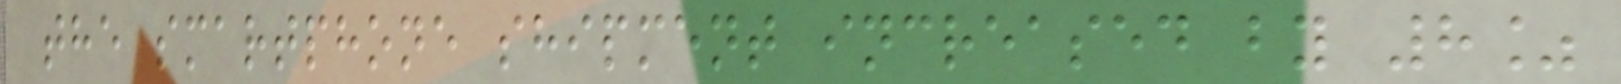the smartphone shipment increased by 8%
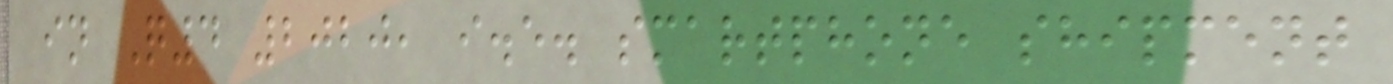in Q4 2020, i.e. smartphone shipment
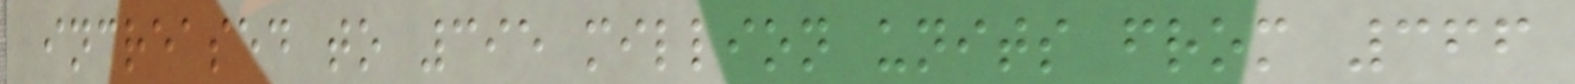increased to 395 million units from 366
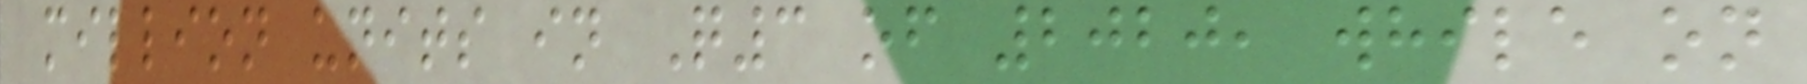million units in Q3 of 2020, while on
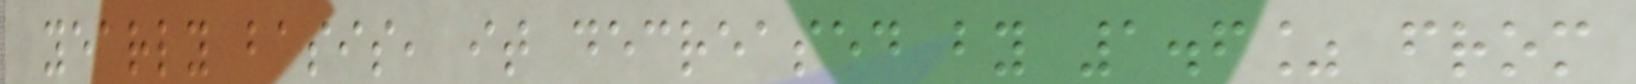yearly basis, it decreased by 1.6% from
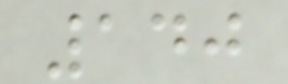140
